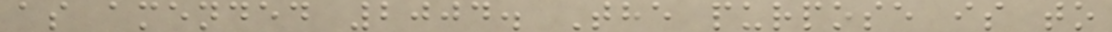as amended 2004. The purpose is to
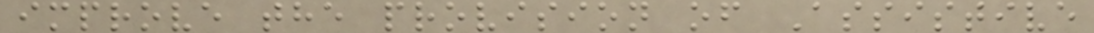improve the provision of Assistive
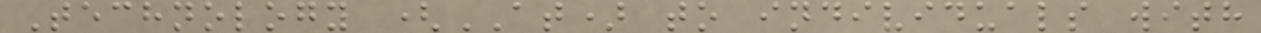Technology (AT) to individuals with
